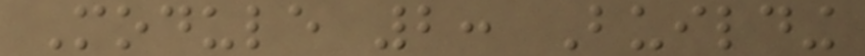Module 2: Building
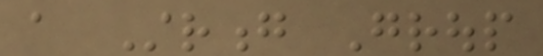a Strong Group
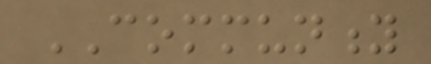COMMUNITY
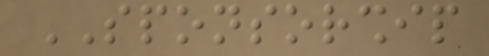SPONSORSHIP
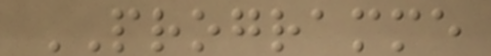PROGRAMME
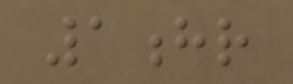1hr
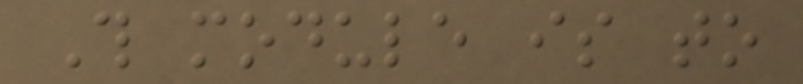This module is to
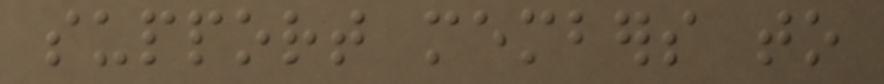support members to
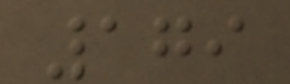179
